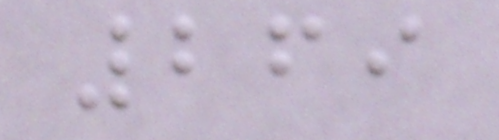269
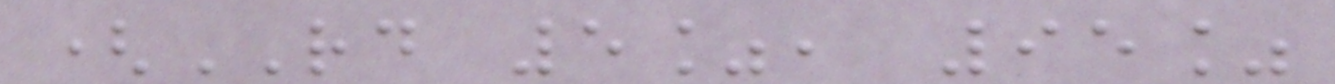(RD 5%, 95%
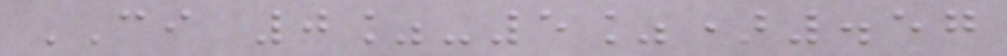CI 0%-5%).57
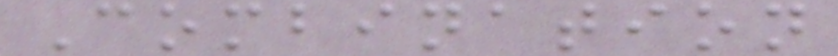Combination
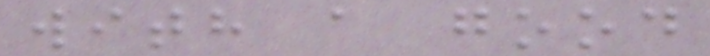with a good
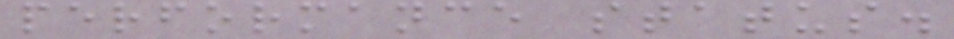performance status.
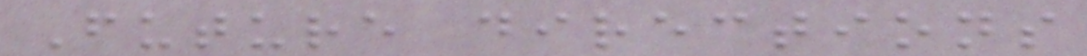Future directions
